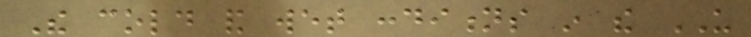The cold and wet conditions in the US
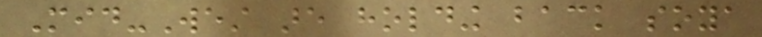Mid-West are holding back soya
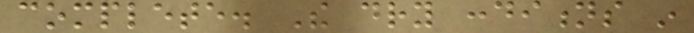complete. The dry conditions in
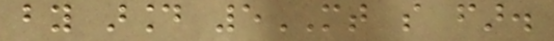by around 5MT so far.
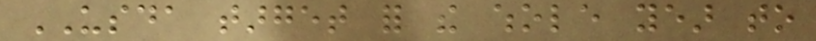USDA target for the whole year to
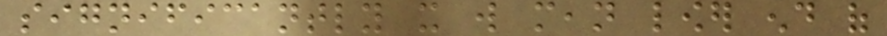significantly it will mean lower end of
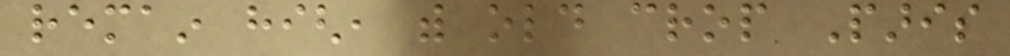remain high, with old crop Paris
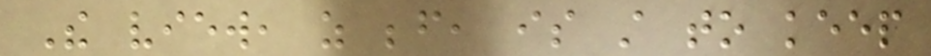The view, as before, is still to keep
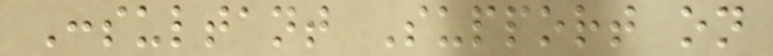Consultant Support on
